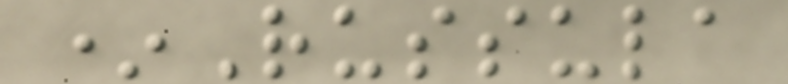*Russula
